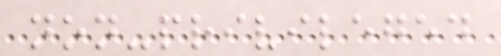non-privileged
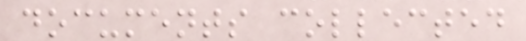documents collected
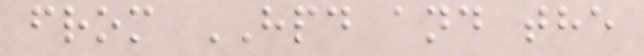from HPD and the
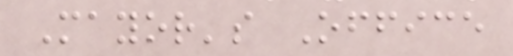Mayor's Office
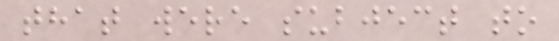that were subject to
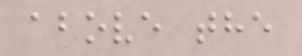above the
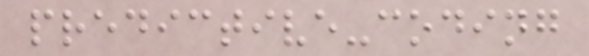predictive-coding
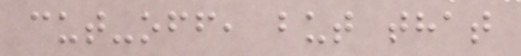cut-off, but that
